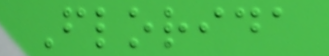Florida
